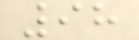98
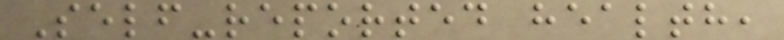Self-reported health,
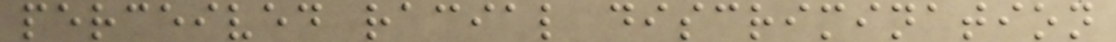perceived racial discrimination
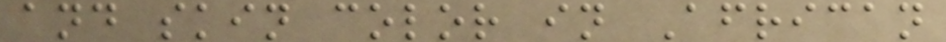and skin color in African
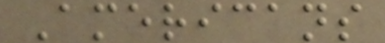Americans
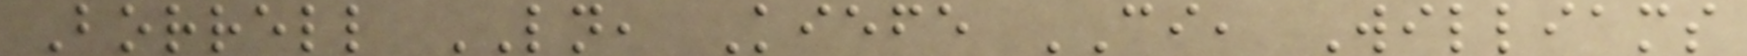Borrell LN, Kiefe CI, Williams
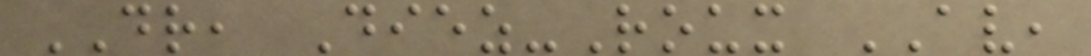DR, Diez-Roux AV,
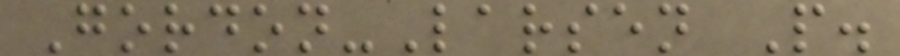Gordon-Larsen P.
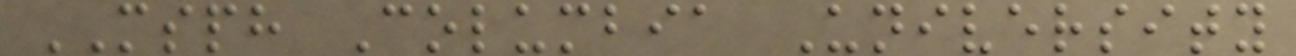MSPH Columbia University
